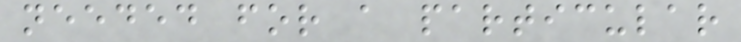needed for a particular
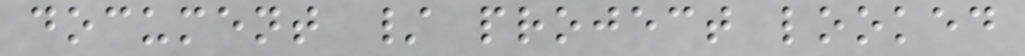document / project looked
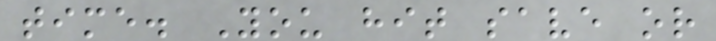time. You hit save or
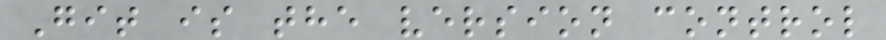Git is the version control
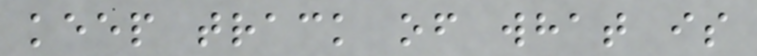keep track of what is
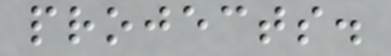projects.
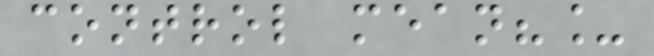control mean?_
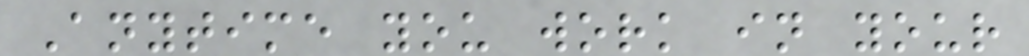Anytime you work in your
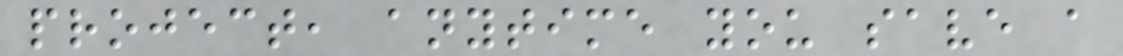project, anytime you save a
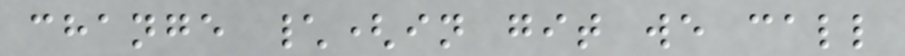change \(in git we call
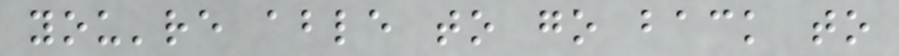you're able to go back to
